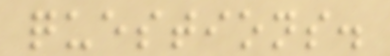questions.
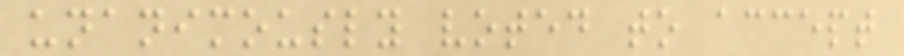unanimously voted to accept
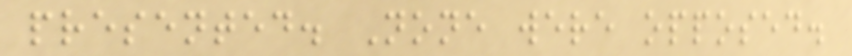presented. None were opposed.
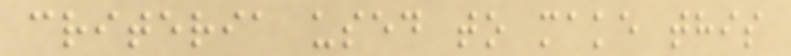criteria used to make this
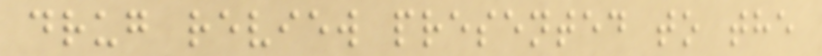drug review presented to the
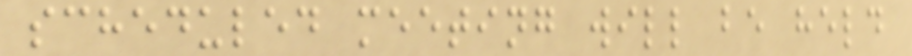scheduled meeting will be held
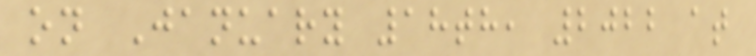on January 18th, 2022 at
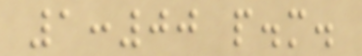1:00 p.m.
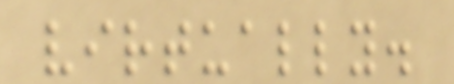virtually.
